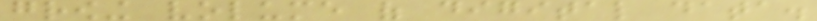growing volume of digital data.
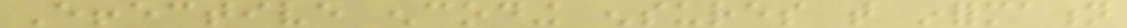Effective encoding ensures that information
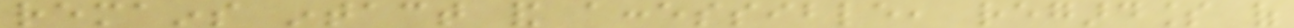remains intact and accessible, regardless of
